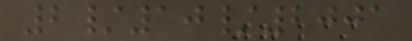2/10/2001
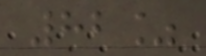82%
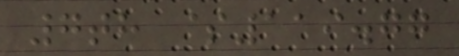7th $119.77
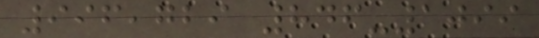996,729 846-1099
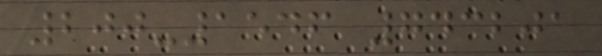200-1546 743201
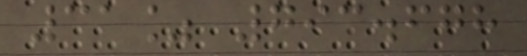31% 793.678
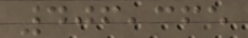406,365
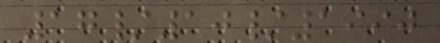17/10/1990
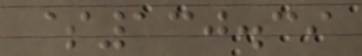$130.39
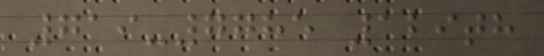719-7785 129th
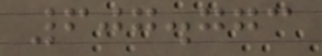607.773
